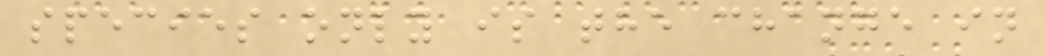species only is the change in
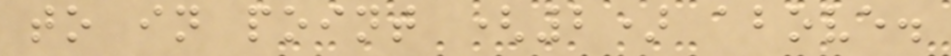to in point (2) above.
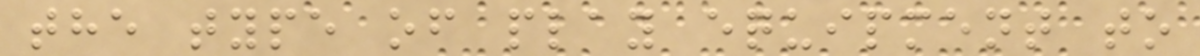the type of play equipment to
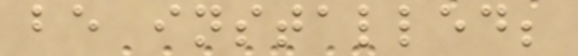be installed;
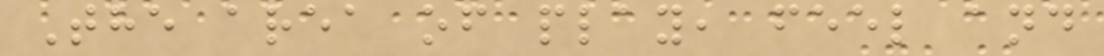The area of play, feel and
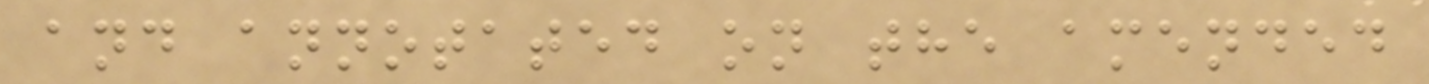and annotated on the amended
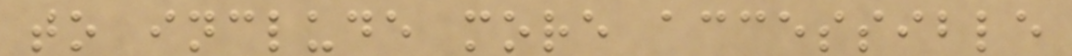to include more accessible
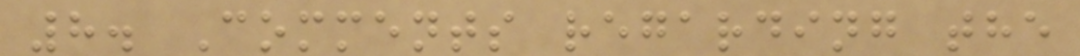8. Comments regarding the
